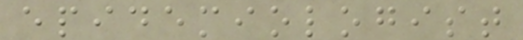epidemiologist
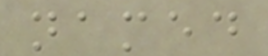named
